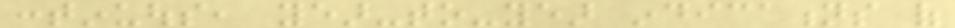continuous, year-to-year indications of
